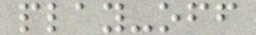play-off
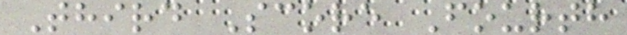Third Score Fourth
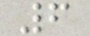6
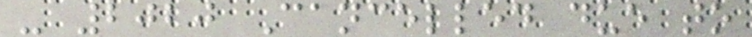- 2020 Cancelled due to
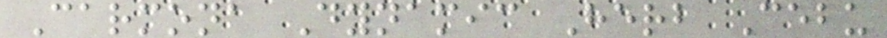Carmona Dynamic Herb Cebu
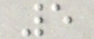5
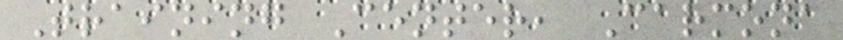Training Center, Carmona
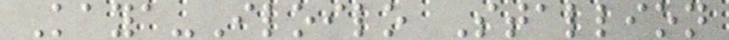Kaya-Iloilo Stallion
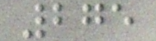275
